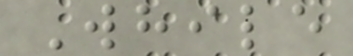While
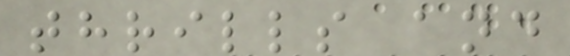thrills and
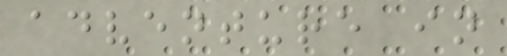adventure in
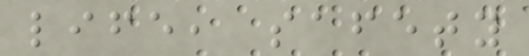life, safety
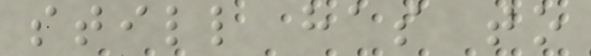still has to
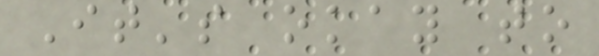It's okay to
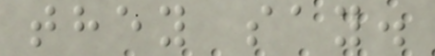they say.
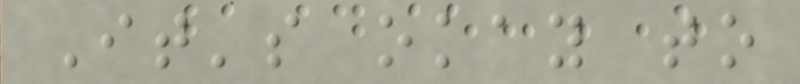It's okay to
